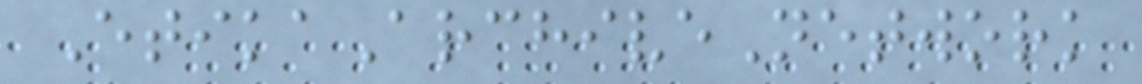EtikaArchiveNetwork
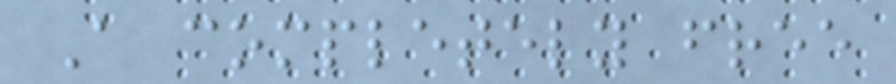A completely free
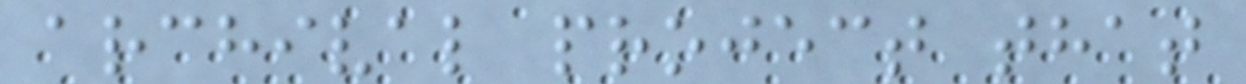archival project that
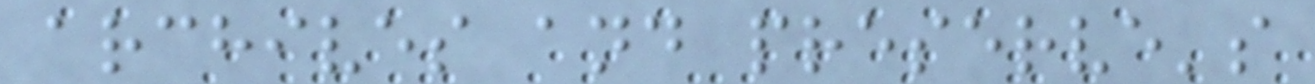archives and preserve's
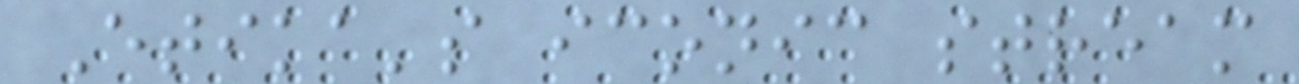Etika's iconic stream
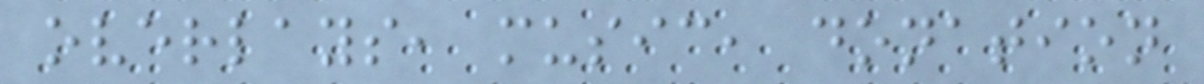overlays, music, donation
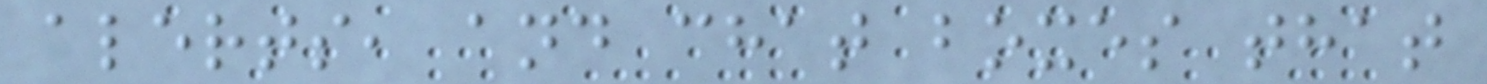alerts, and chat boxes that
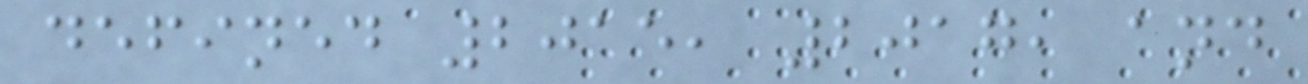defined 2015, 2017, and
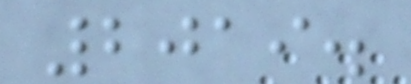2019.
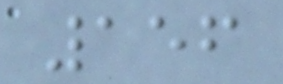156
